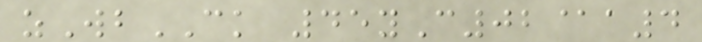zWbCK 45yC02@a4
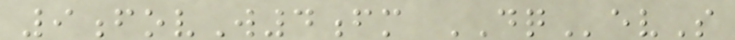9fovW4fm DQevS
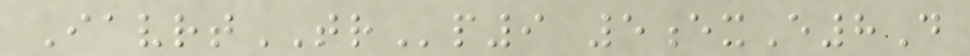IavrtTRp9 5exE8D
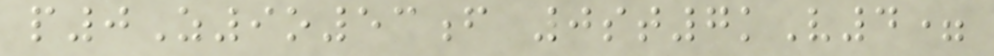p0Z9o53f 0st7kV4=
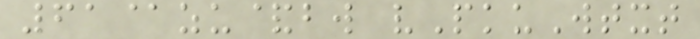61@zu&bw vPkuWtxt
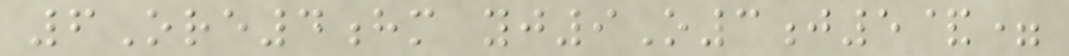6Ore4hm yj9O3j5&=
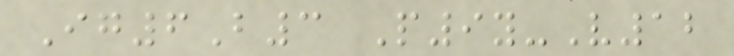Ig6B3 P9y-V12
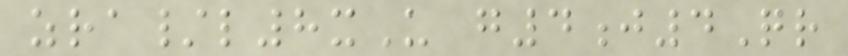zra/l8xU g4j4Qr
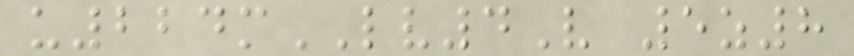u224mLV4V 5z8
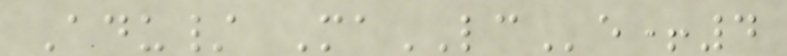Adu/ MaLCe+4
